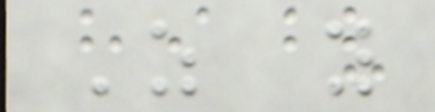As you
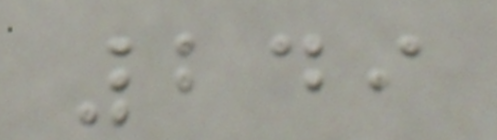249
